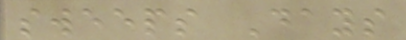sweeps Days
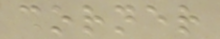corner
